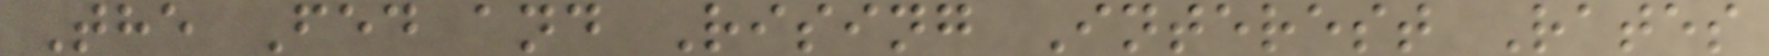The Fed and Rising Interest Rates
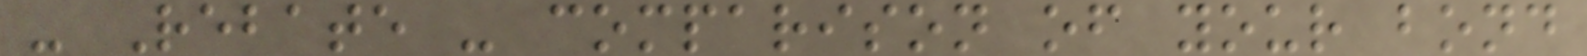- Rebate - comparison of your bond
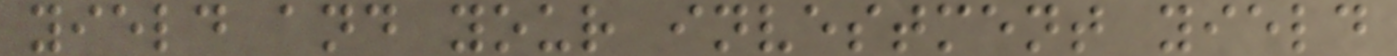yield and your investment yield
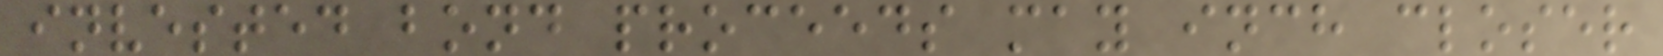invested bond proceeds may inch closer
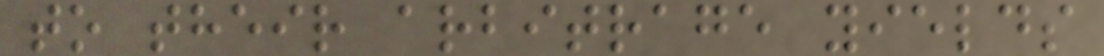to their arbitrage yields
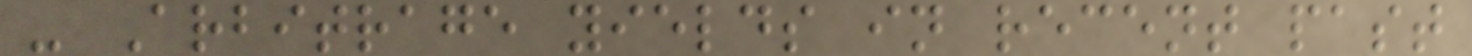- Arbitrage yields in recent past
